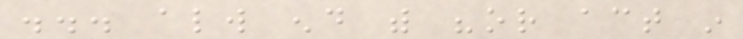... always end with "or act in
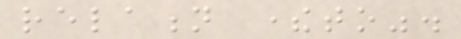relation thereto".
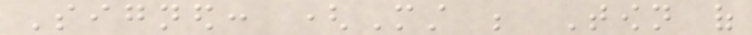Signed: (Must be Town of
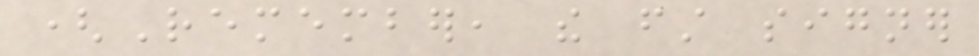(Remember, the first signer
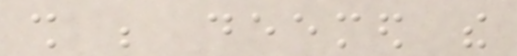shall be deemed the
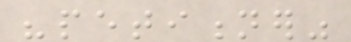"petitioner"
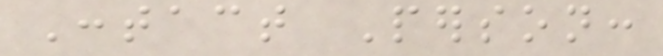Contact Person:
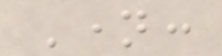Name:
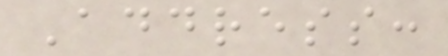Address:
